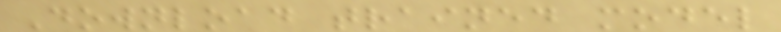Download trained model
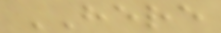HERE
